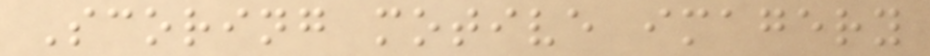Scoring motive imagery
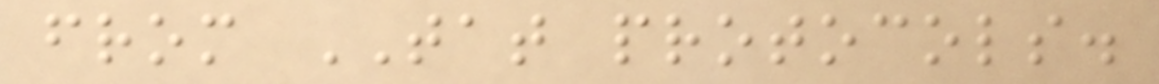from TAT protocols.
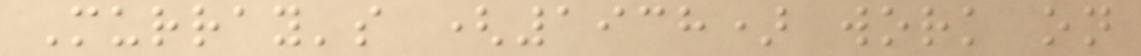Murray's (1938) work on
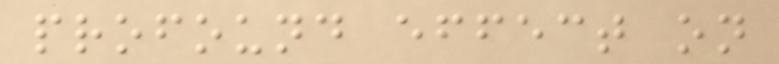profound effect on
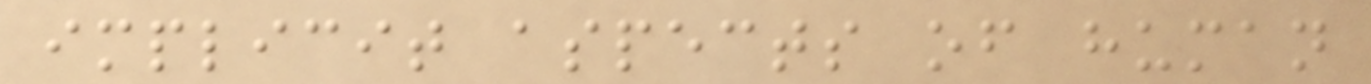implicit aspects of human
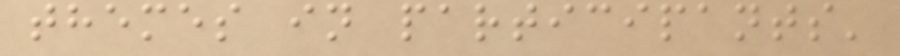themes in participants'
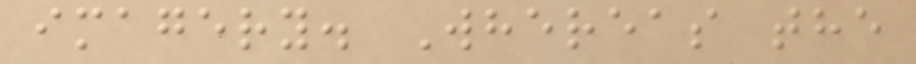imagery. Whereas the
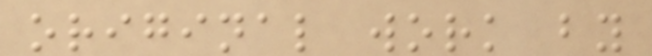original work by
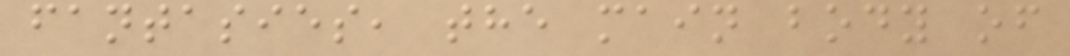fantasies, the main body of
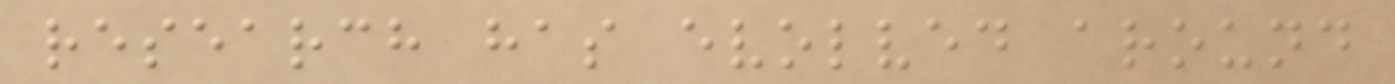research has evolved around
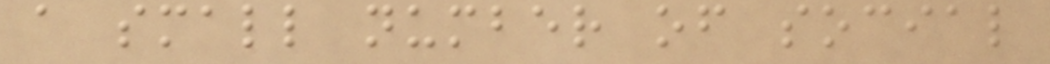a small number of social
